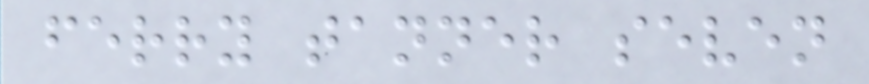ferry tanner seven
